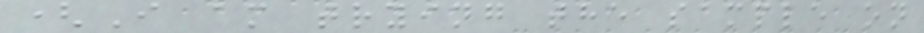(I am trying the sample on
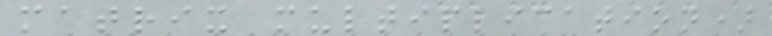matrix multiplication)
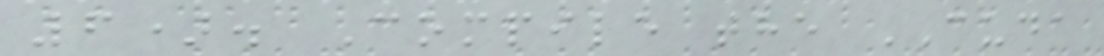6). Compile the CUDA
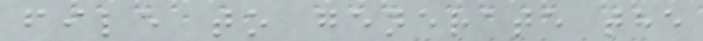file to generate the
